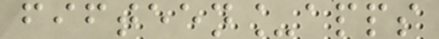fifteen_apps
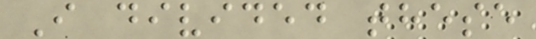I divided these
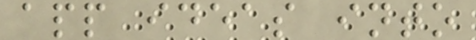app ideas into
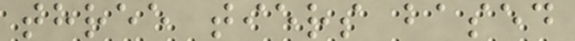three tiers based
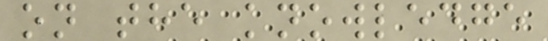on the knowledge
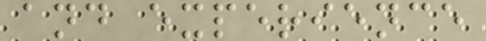and experience
